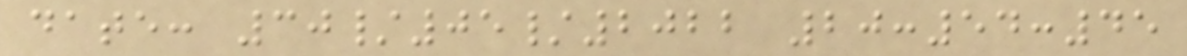date: 30/05/2022 20:54:45
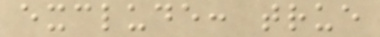exclude: true
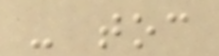- toc
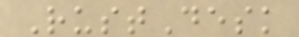RustDesk
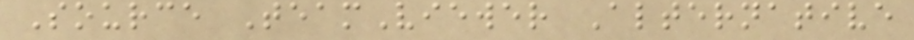Source TeamViewer Alternative
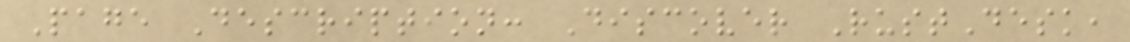Page Description: Discover RustDesk,
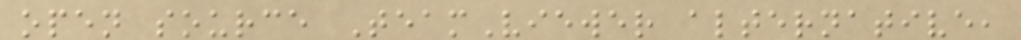open source TeamViewer alternative,
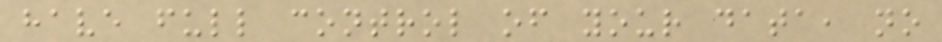have full control of your data, no
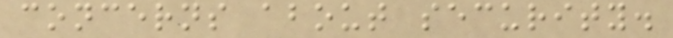concerns about security.
